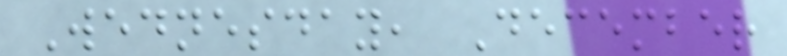Wednesday, December
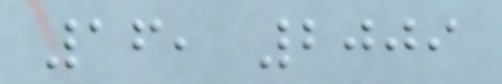16, 2009
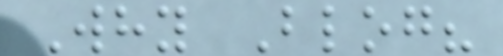Why Blog?
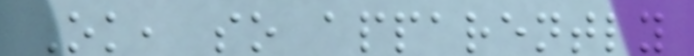Ok, so apparently
